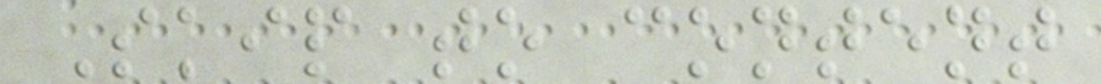Skip to content
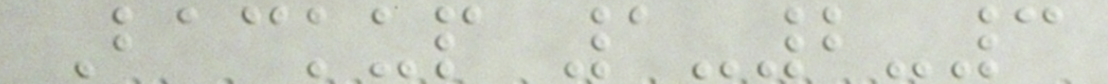Backup 1-2-3
